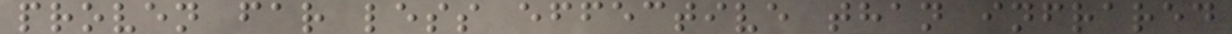proven far less effective than infrared
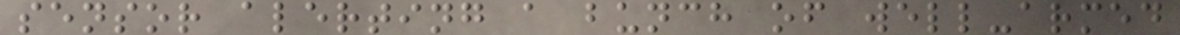sensor alerting a bunch of well-armed
